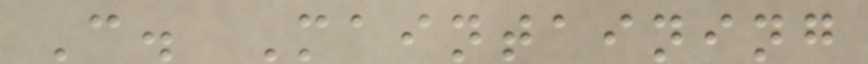C. Maintaining
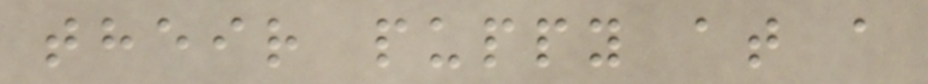their puppy at a
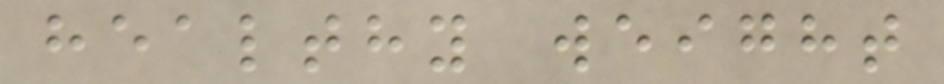healthy weight
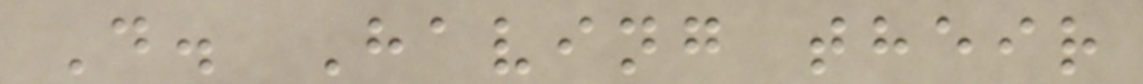D. Having their
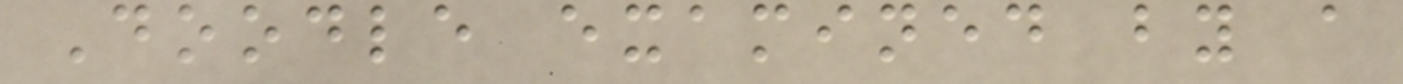Doodle examined by a
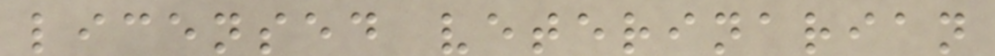licensed veterinarian
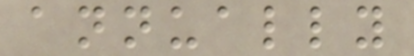annually
